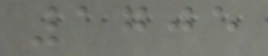1705
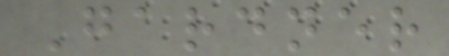Gardner
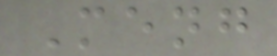Meng
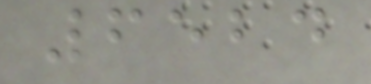6524
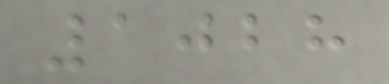1028
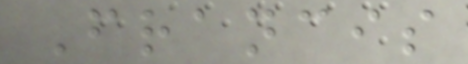Francis
